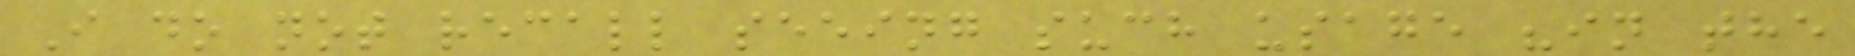I do not recall seeing such usage "in the
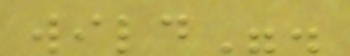wild".
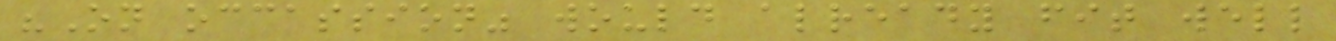"On occassion" would already fit well
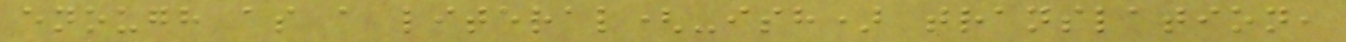enough as a literal(-ish) translation,
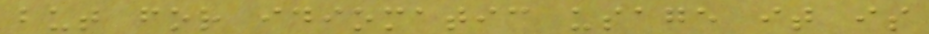but for idiomatic usage it is
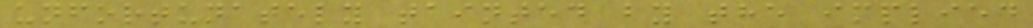unfortunately tainted by the implied
